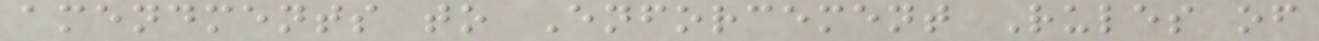amendments to Enforcement Rules of
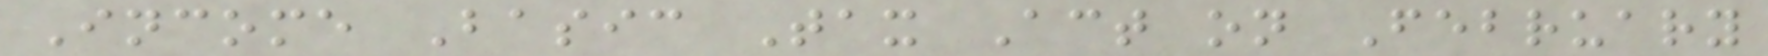Income Basic Tax Act on February
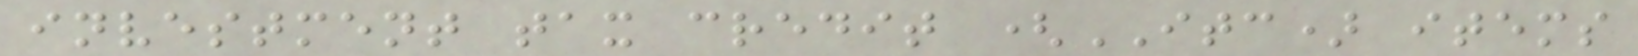investment tax credit (ITC) items
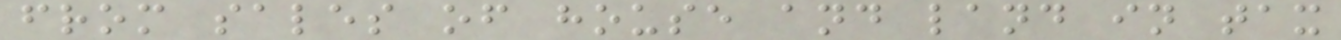from sales of house and land in tax
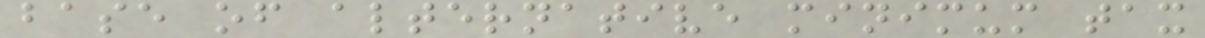base of alternative minimum tax
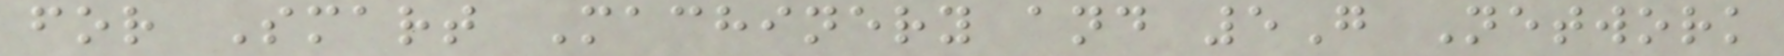for Smart Machinery and 5G Network
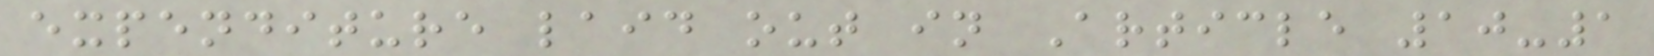expenditure laid out in Article 10-1
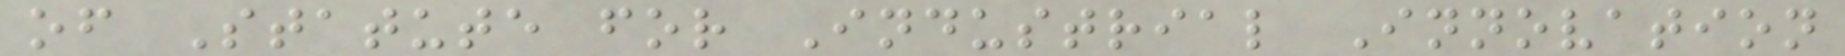of Statute for Industrial Innovation
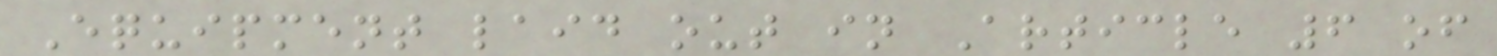Equipment laid out in Article 6 of
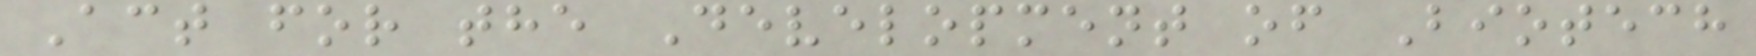Act for the Development of Biotech
